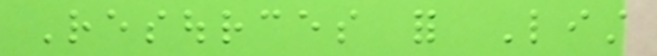Resources for List
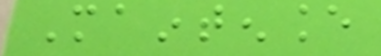Maintenance
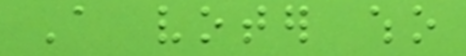A voter who
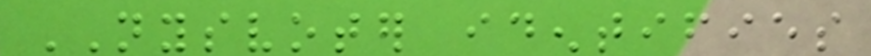NYSVOTER identifies
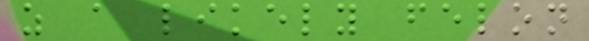as a likely felon
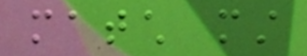match must
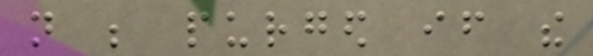not be purged if the
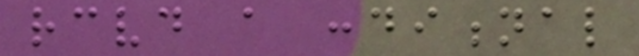received a conditional
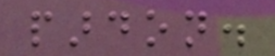pardon.
